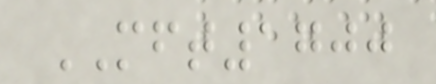MFT1700
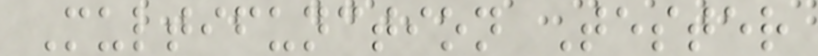Multifunction Tester
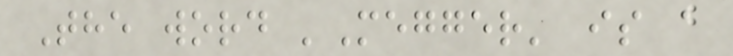The word 'Megger' is a
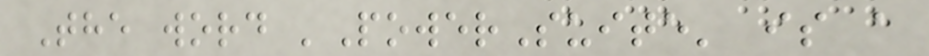The word 'PowerSuite' is a
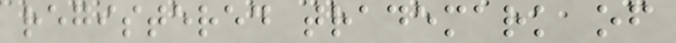registered trademark of
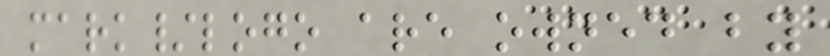mark/logo are owned by
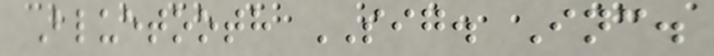Bluetooth SIG. Inc.
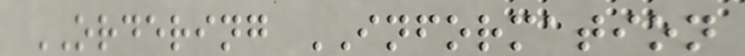ORDERING INFORMATION
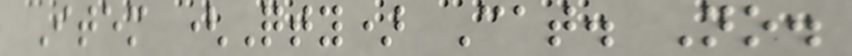Item (Qty) Cat. No.
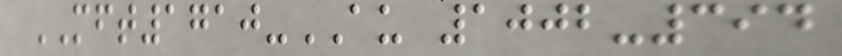MFT1710-AU 1002-394
